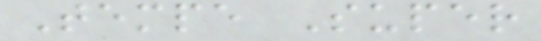Tempe Super
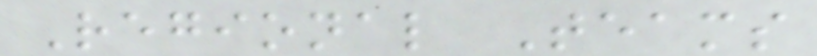Regional Teams
